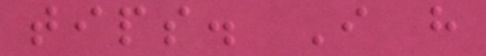tips. I have
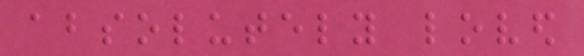absolutely loved
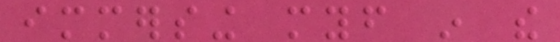immersing myself in the
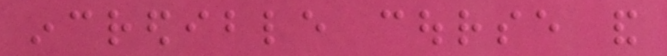incredible course and
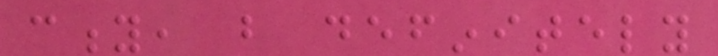city, but definitely
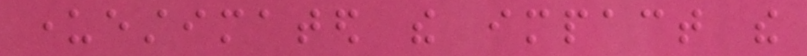underestimated the impact the
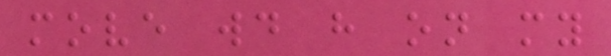move would have on my
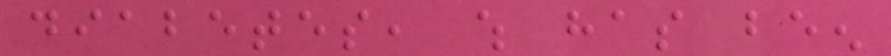diabetes, which has been
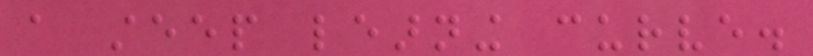a steep learning curve.
